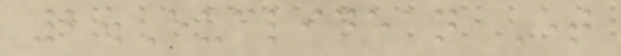2.Euclidean Time
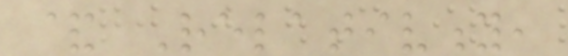& Relativity,
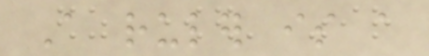A ruler is a
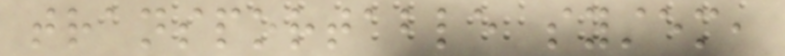transportable system,
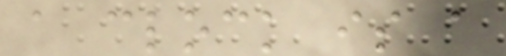a clock is a
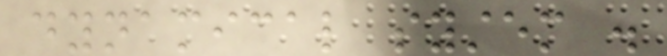dynamical system .
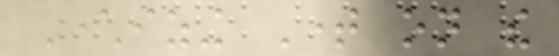Characterizing Time on the
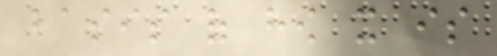basis of how it is
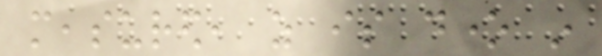measured, as is done in
